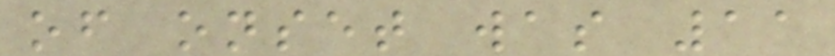of onset was 11
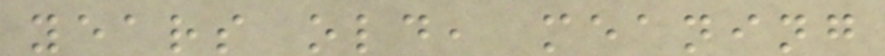years old, meaning
